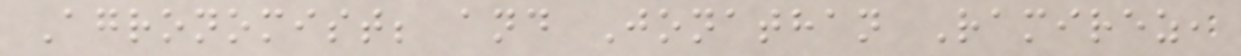Agronomist; and Jonathan Ramirez,
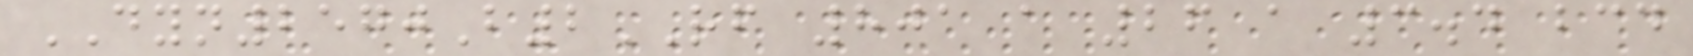DYN2570B2RF 801 a 26 a 3.4 bcd
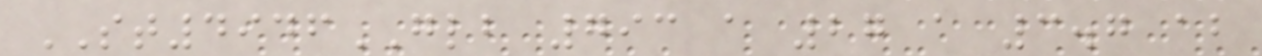ST4946GLB 793 a 27 a 3.7 ab
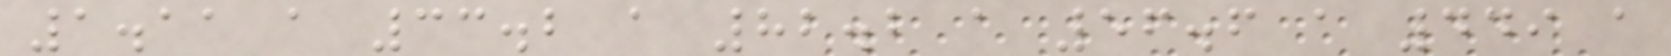1.11 a 33.2 a 82.2 a 56.6 a 449 a
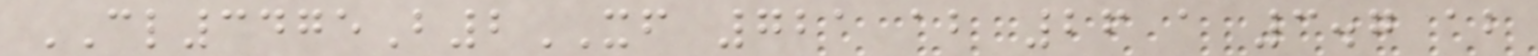CL3475B2XF 721 ab 26 a 3.7 ab
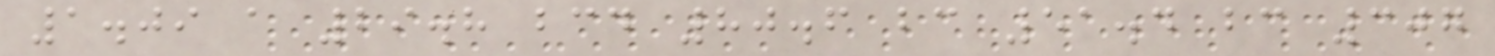1.09 a 29.8 bcd 80.6 bc 51.4 bc 307
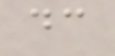dc
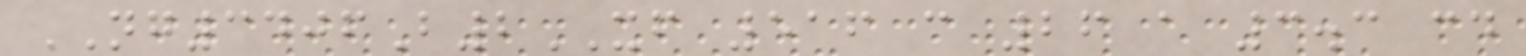NG3406B2XF 516 c 26 a 3.3 cd
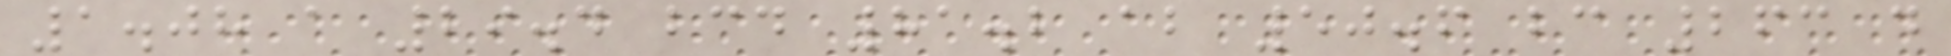1.08 a 29.4 bcd 81.2 ab 50.6 bc 263 d
